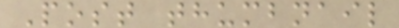Post thumbnail
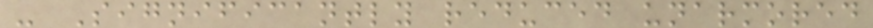- Significantly reduced unarmored
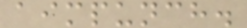aimpunch.
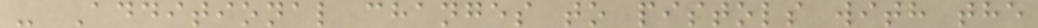- Additional changes to pistols with the
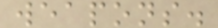weapons.
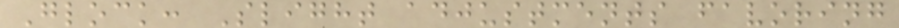Glock: Slight adjustments favoring
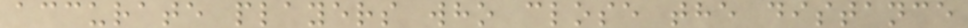accurate players who close the distance
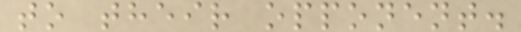to their opponent.
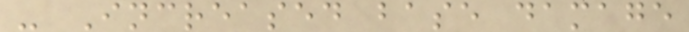- Increased base damage
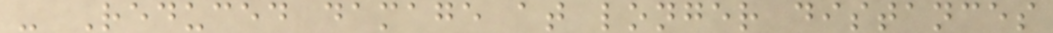- Reduced damage at longer distances
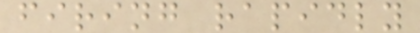firing rapidly
